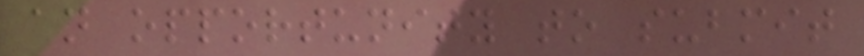an opportunity to submit
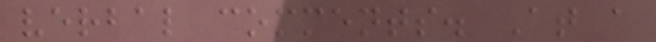verbal comments. At a
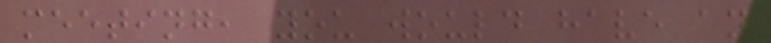meeting, you would have an
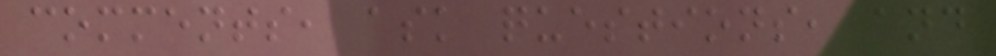comments, ask questions, and
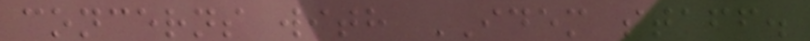concerns with IDEM staff.
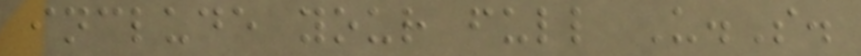include your full U.S.
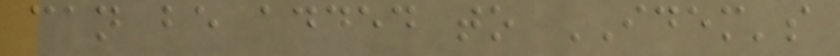can be added to IDEM's
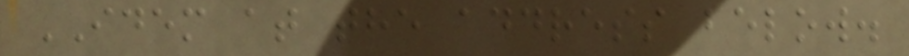IDEM at the address below.
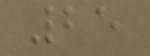25
